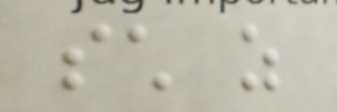such as
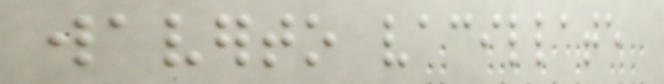waverto vacillate
